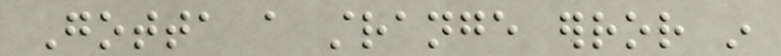Gotta a strange error in
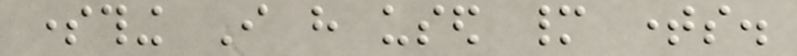something I have used many times.
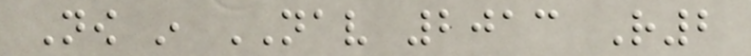Now in NAV 2013 R2
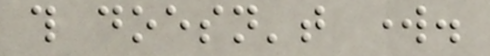this doesn't work.
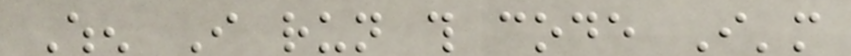When I run this code I'm
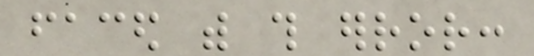faced with this error:
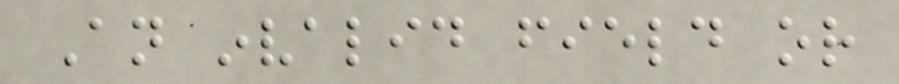An invalid field or
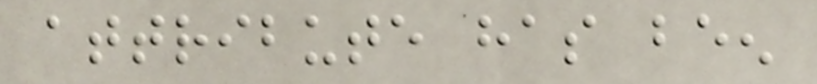attribute has been
